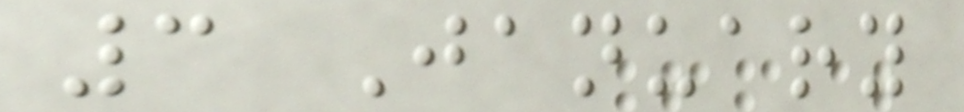3 January
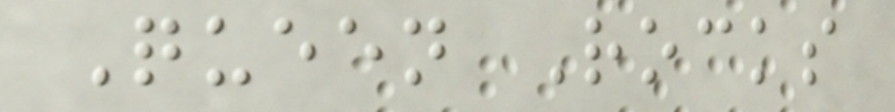Queen Rocks
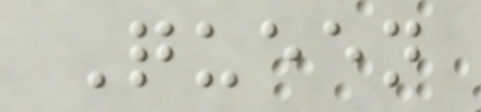Queen
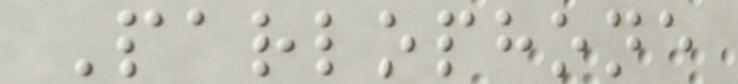Parlophone
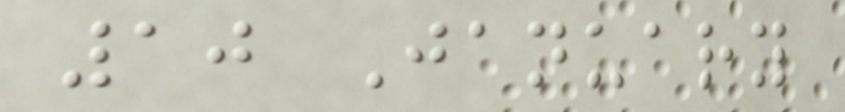10 January
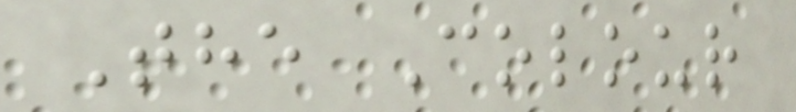The Colour
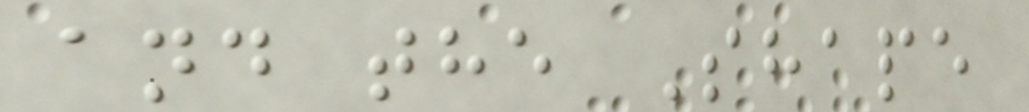and the Shape
